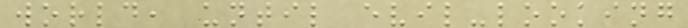world, until evil-looking
